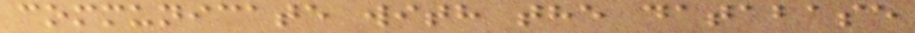communicate with the database
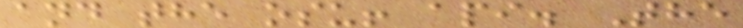and the osu! api. The
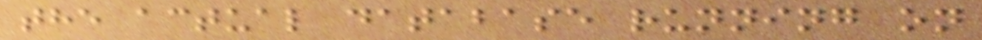the actual database running on
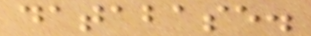database.
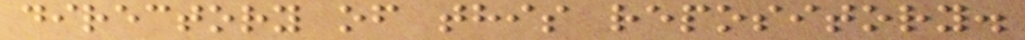directory of this repository.
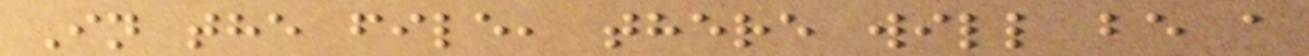In the file, there will be a
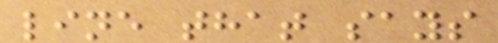line that says
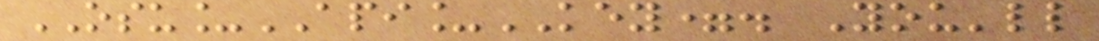OSU_API_KEY=. You'll
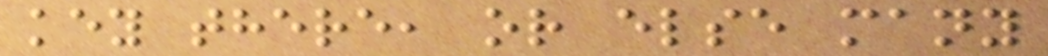key there, or else many
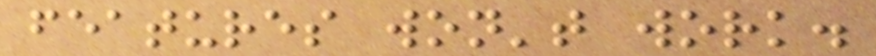features won't work.
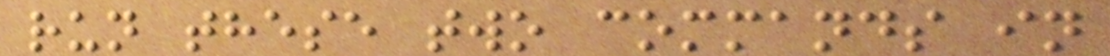run these two commands in
